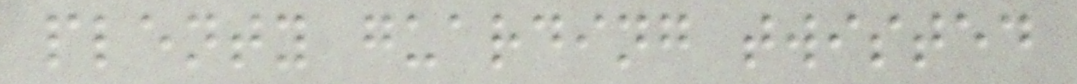plenty guarding twisted
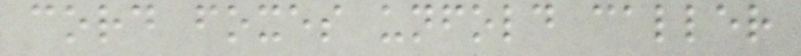cord foxes unfold caller
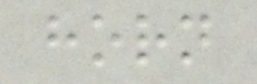horn
